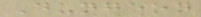Dungeon
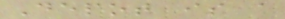Depot is a
